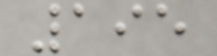195
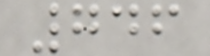746
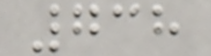738
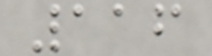116
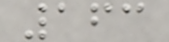163
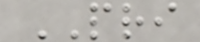PRI
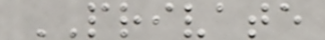PRIVATE
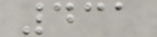431
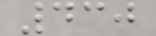430
